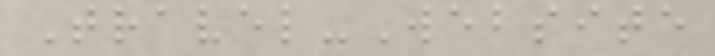Travel-Website
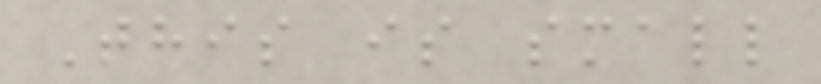This is small
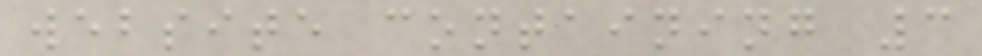website containing 3
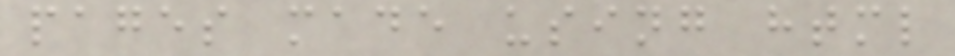pages made using html
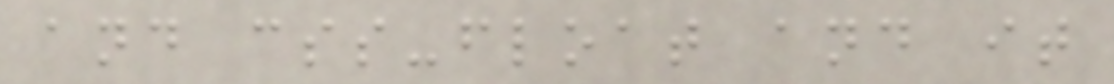and css-float and it
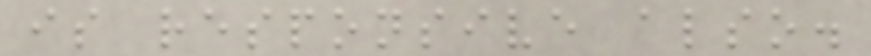is responsive also.
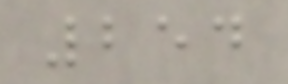254
